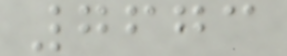7673
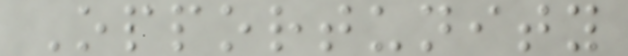Opportunity
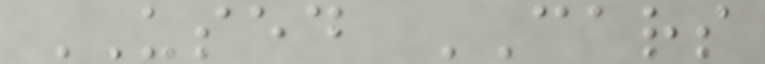USED CARS
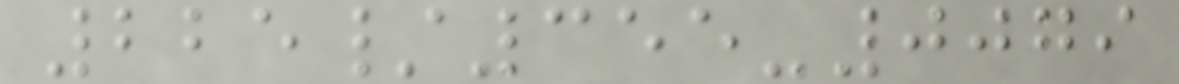225/355-0079
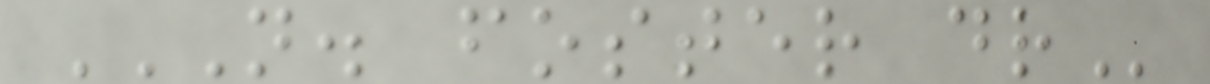N. FOSTER DR
